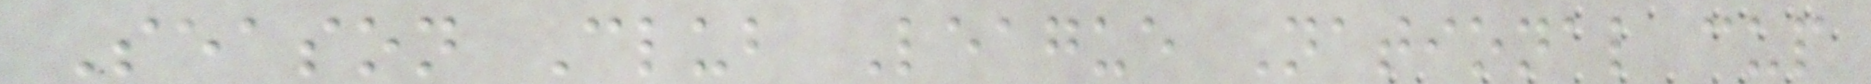Season Club League National cup
